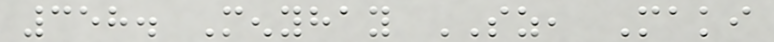358. Menyhay SZ, Maki
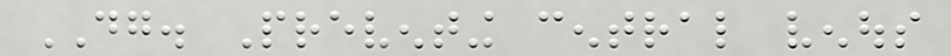DG. Preventing central venous
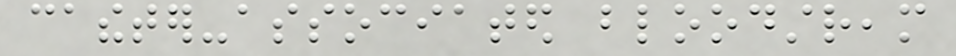catheter-associated bloodstream
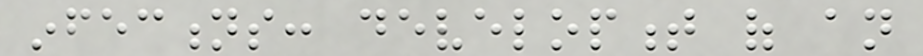infections: development of an
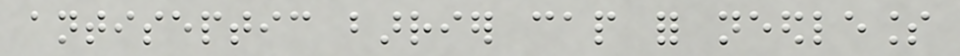antiseptic barrier cap for needleless
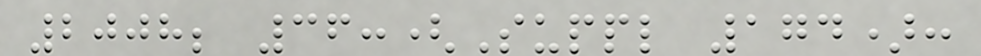2008; 36:(Suppl 174):
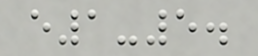e1-5.
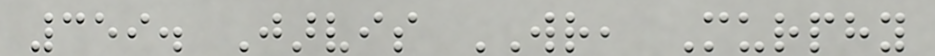359. Jarvis WR, Murphy
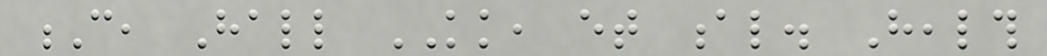C, Hall KK, et al. Health
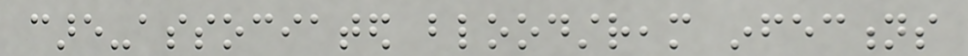care-associated bloodstream infections
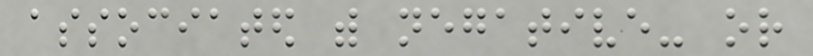associated with negative- or
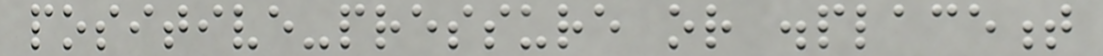positive-pressure or displacement
